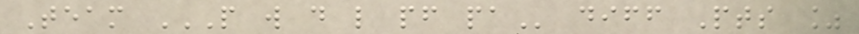Team P W D L PF PA diff Pts %
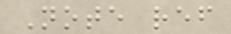Note ref
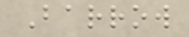Barrow
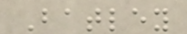Batley
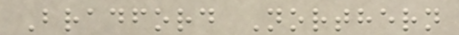Bradford Northern
